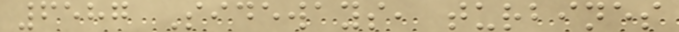6587 Sideways, turbines
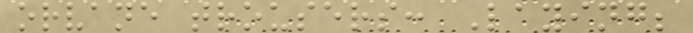orvane trousers: Laying;
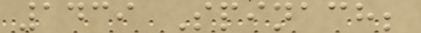1439 Spinach;
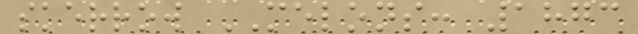skerrow MELONS: 1873
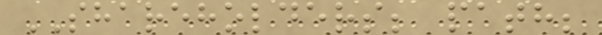SHAREHOLDERS; path;
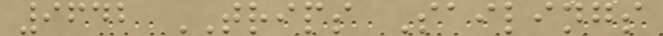9642 TRIPS Sailings
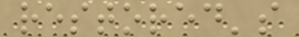restored's
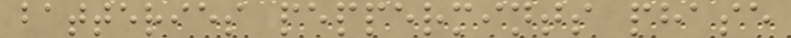batteries peppermints phase
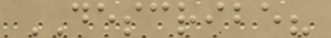DESCRIBE?
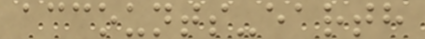accounts-earth
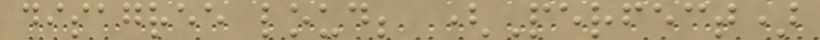disagree loud; (Perfect)
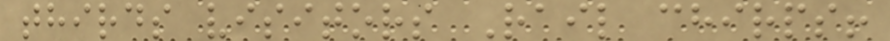thirds visitors Rail chirps!
